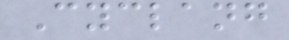Cyclang
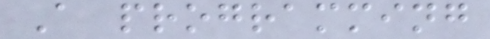A programming
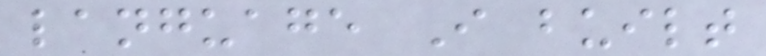language I built
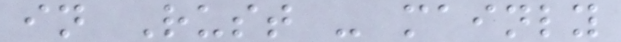in Rust - mainly
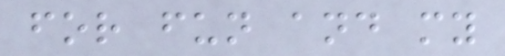for fun and my
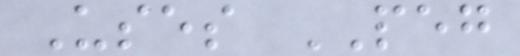Uses PEG
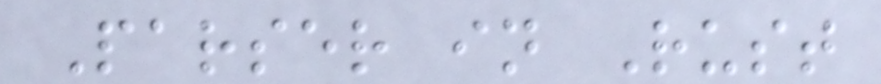Parser in Rust
